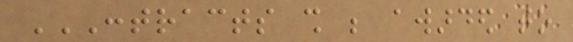CONTRACTS SHALL BE AWARDED TO
